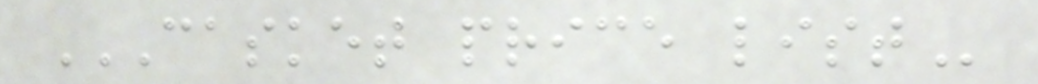CASKET PRICE LIST
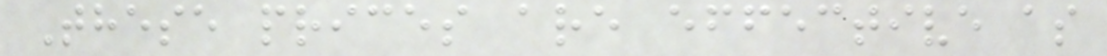These prices are effective as
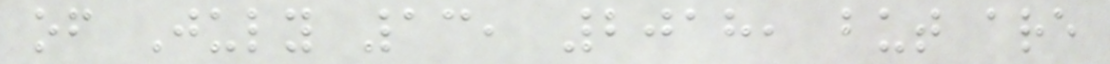of July 13, 2018, but are
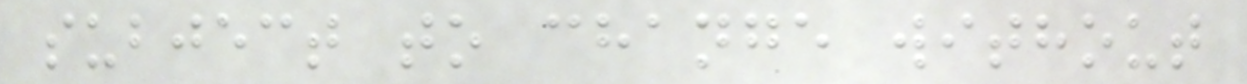subject to change without
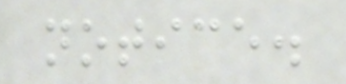notice.
